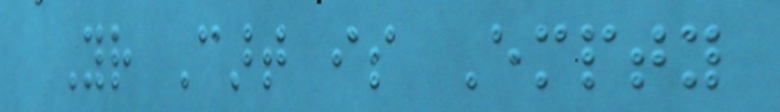Your Cart is Empty
